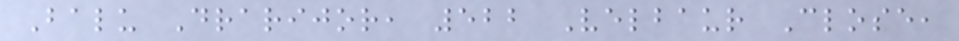Balu Drarijor, 522 Velbaur Close,
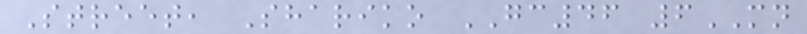Street, Shariko GC46 6MN
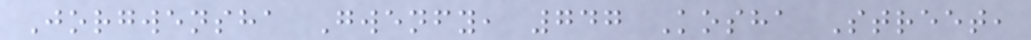Jorgwensha Gwenfy, 747 Kosha Street,
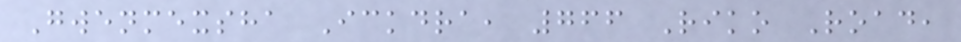Gwenmexsha Ickdra, 766 Riko Road,
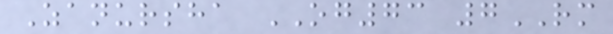Zanursha OG73 7RM
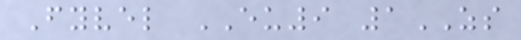Fyvel EU9 1ZS
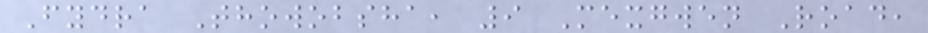Fydra Thowobsha, 9 Mexgwen Road,
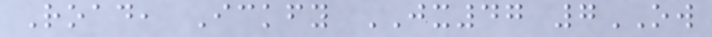Road, Ickfy JX47 7OW
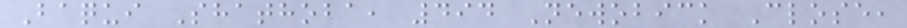Baqui Shathoba, 494 Newobick Close,
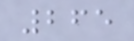265
